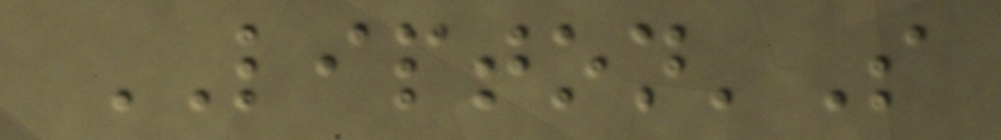LIPTON'S
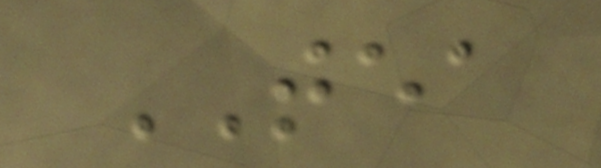TEA
